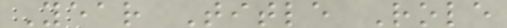Year Title Role
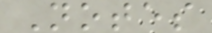Notes
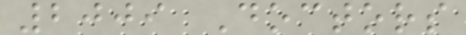2009 Doctors
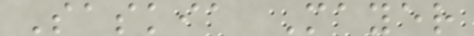Saskia Mayer
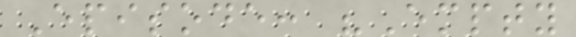Episode: "Empty
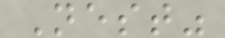Nest"
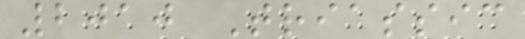2010 Triassic
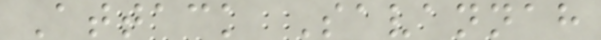Attack Savannah
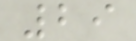29
